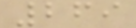269
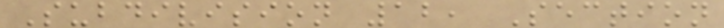Subdivision 12, Section
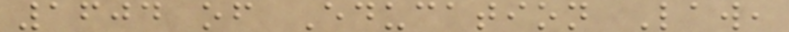1604 of Education Law,
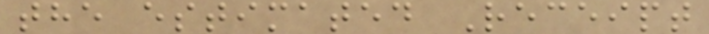the estimated Receipt
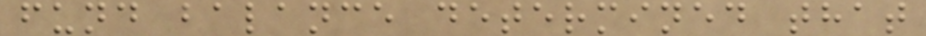fund balance determined that
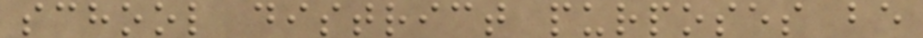school district purposes be
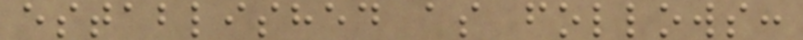established as follows:
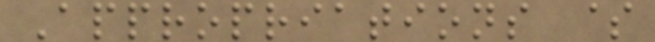Appropriations $
